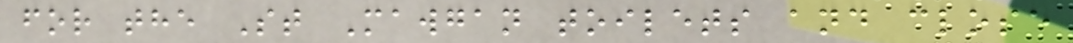for the St Mawgan toilets and close
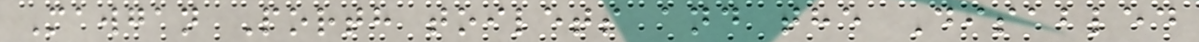Mawgan Porth toilets and the Disabled
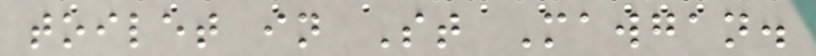toilet in St Mawgan.
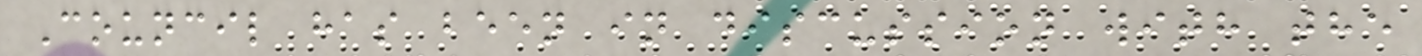Council has been in discussion with the
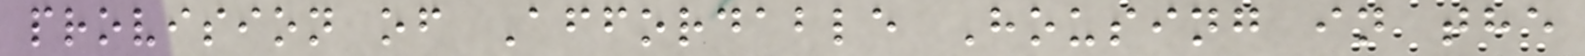provision of Affordable Housing in the
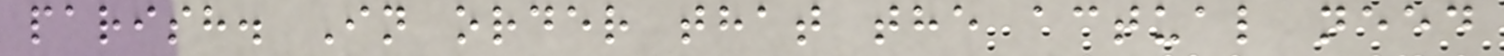parish. In order that the actual need
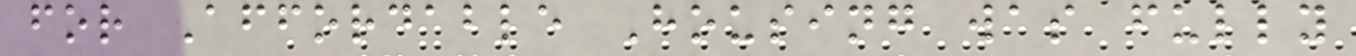for Affordable Housing was fully
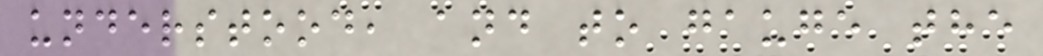understood, and to gauge the
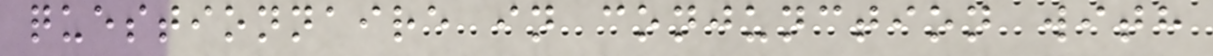questionnaire in conjunction with
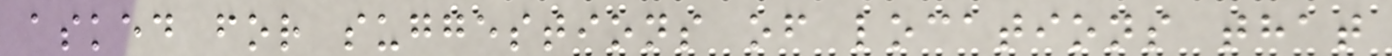asked for suggestions of locations that
